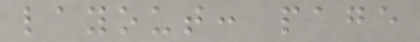layout: page
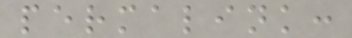permalink:
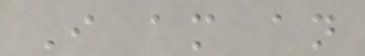I am an
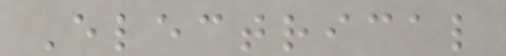Electrical
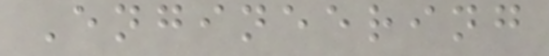Engineering
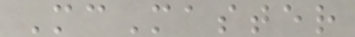McMaster
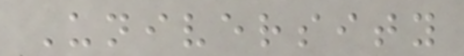University
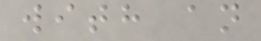with an
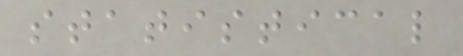statistical
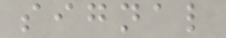signal
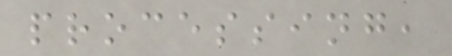processing,
